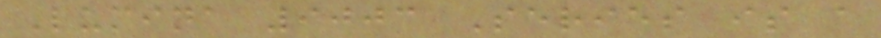Lumina 9003 Series is a
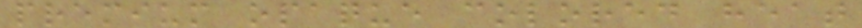premium opaque colored heat
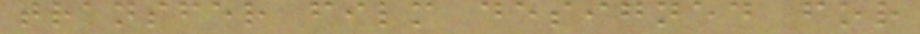transfer film designed for
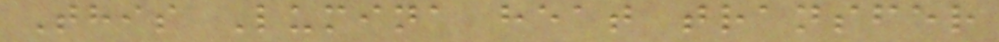This Lumina heat transfer
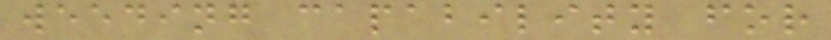weeding capability for
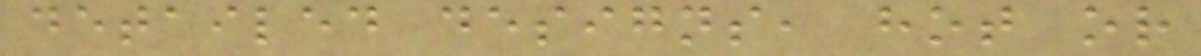detailed designs, hot or
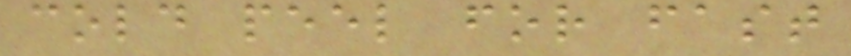cold peel for fast
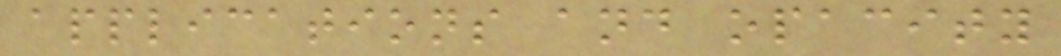applications and opacity
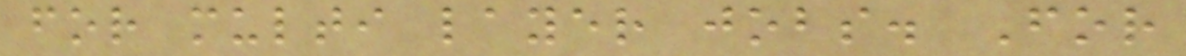for multi layer jobs. For
